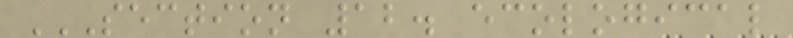SECTION 12. ECOLOGICAL
